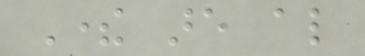There are also
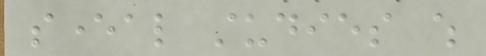several studies which
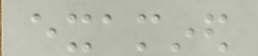examined
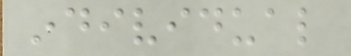individual
